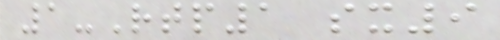1-Rtp1 sx9
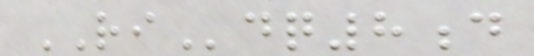RIdq8d
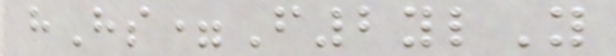hHs=F2ylY
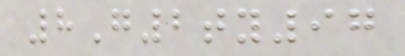8G2ty97
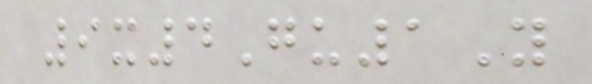9x4Gu1Y
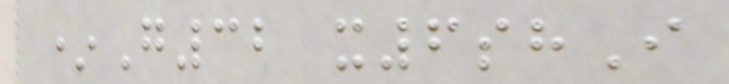*G32 x6shI
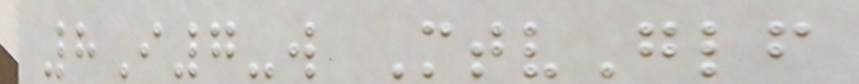8I7-w MtvGlf
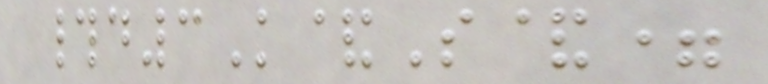#d3K&S&=
